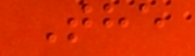The
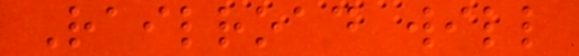Railroad will
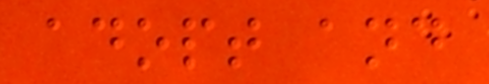adopt and
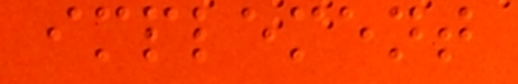implement
